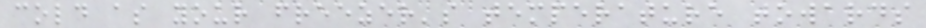cold as your freezer's temperature towards
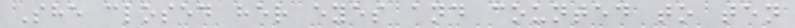She closed her eyes and counted to ten
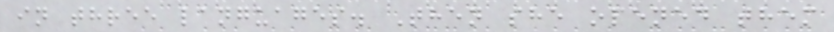in three languages. Then she opened them
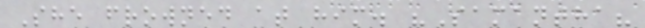She frowned at him. "Samantha?
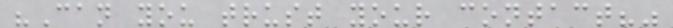"Can you trust your contact?"
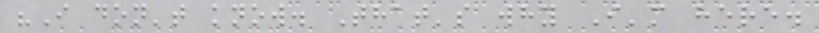"I don't know. That's why I'm here.
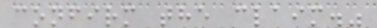confirm the claim."
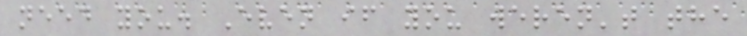need you. Even if you weren't the
